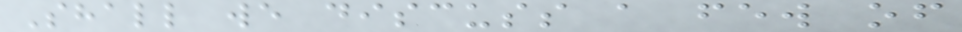Shall we discuss a few of
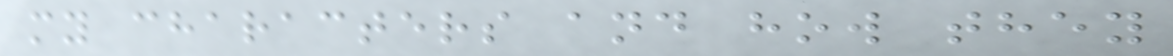my characters and how they
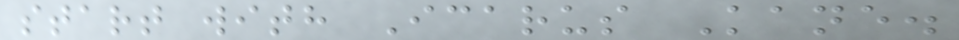start with Icarus Kane.
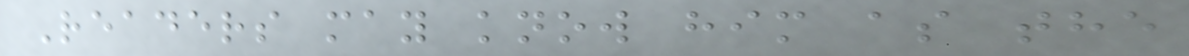Readers may know him as the
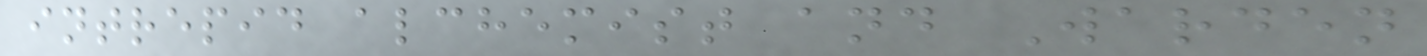intrepid alchemist and Warden
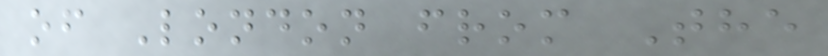of London from The
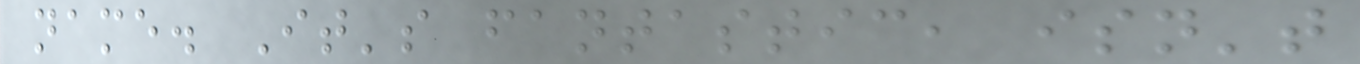name. It's fantastic, isn't
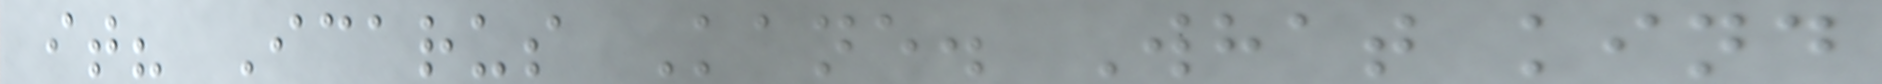it? Icarus Kane. What kind
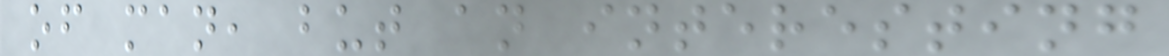of man, but an interesting
